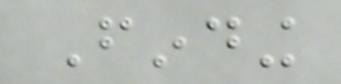Finding
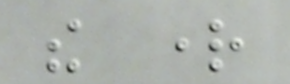the right
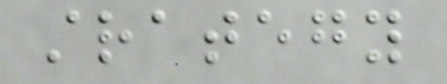strategy
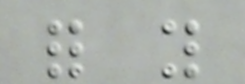for you
